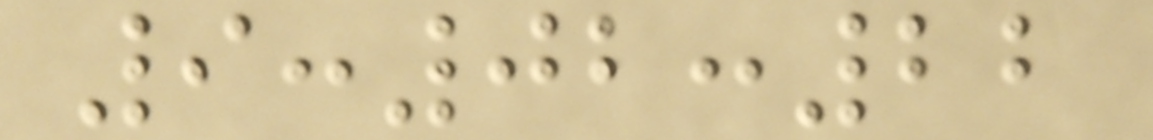9:02:22
